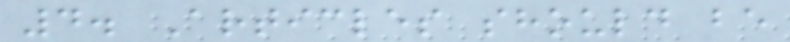4. Articles should be
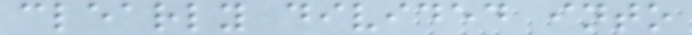clearly divided into
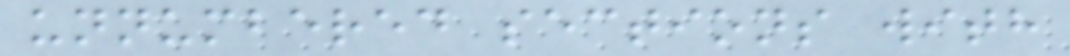unnumbered sections with
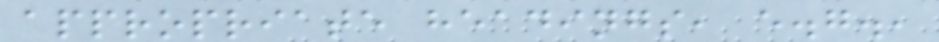appropriate headings, e.g.,
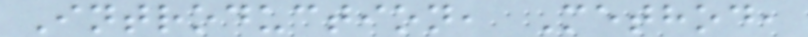Introduction, Method,
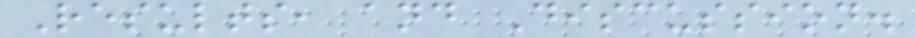Results, and Discussion.
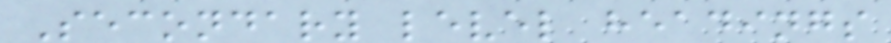Secondary level headings
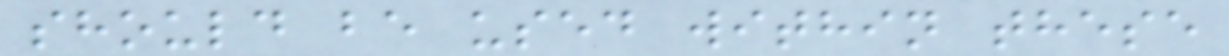should be used within these
